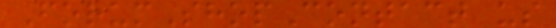ForumShopContact us
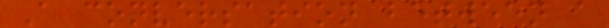A conversation between a
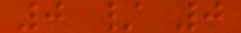0 / 0
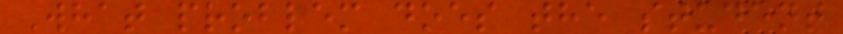What problem does the student
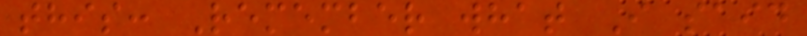this: Remember what I said
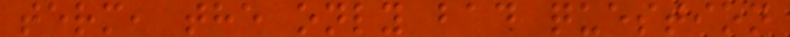term, the only bad question
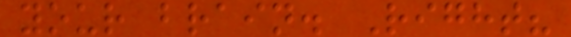your brain. Right?
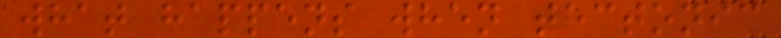what happens when tectonic
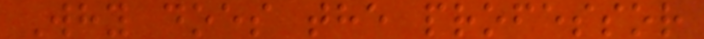Why does the professor
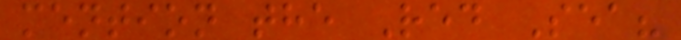mention the Red Sea?
